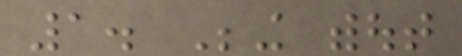1. Being without
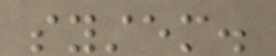system.
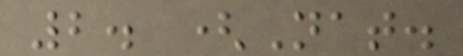2. (Nat.
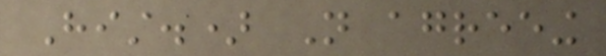Hist.) Not agreeing
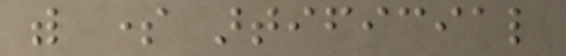with some artificial
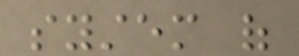system of
